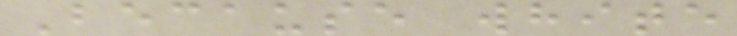Because white
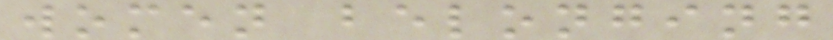women belonging
